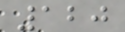120
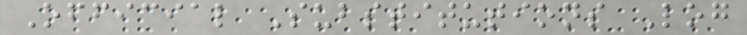Official Substitutions Log
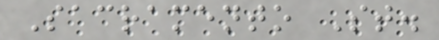Sacramento St.
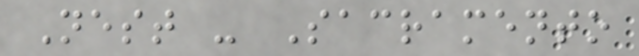Nest - Sacramento
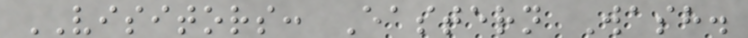VISITORS: Eastern Wash.
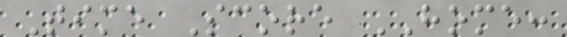Time Score HOME:
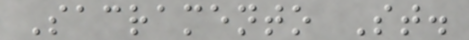Sacramento St.
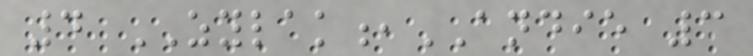4 ZYLAK,ANDIE 3
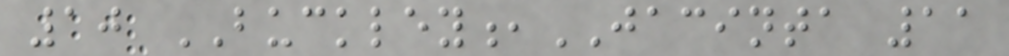10 BUCKLEY,JACINTA 11
